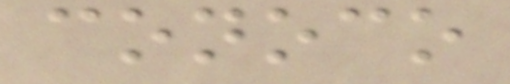conoco
